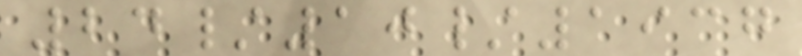24/10/1937
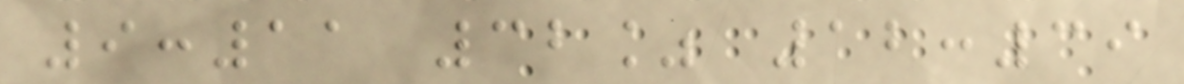9:11 32% 12:39
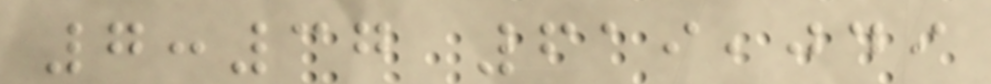7:37 619,049
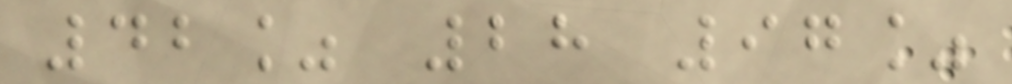42% 28 97%
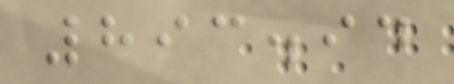893.94
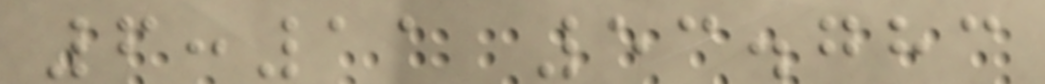6:11 53.783
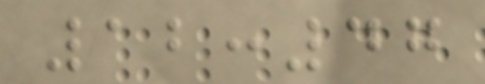12:47
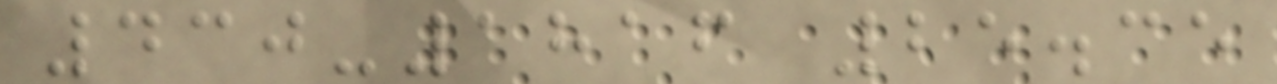430-1816 25.35
